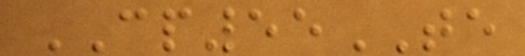CP55TE
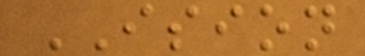ISION
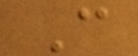C
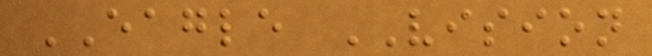EAGLE VISION
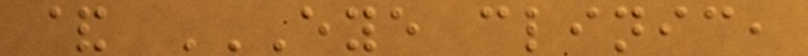& EYE CLINIC,
